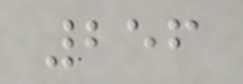256
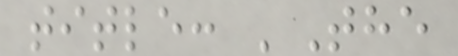title: 'The
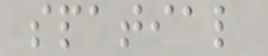spatial
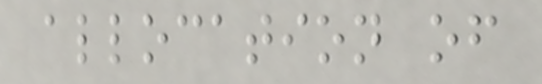allocation of
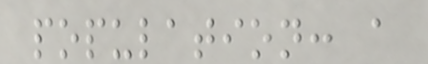population: a
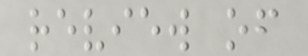review of
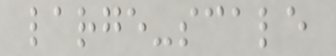large-scale
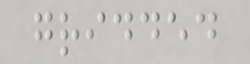gridded
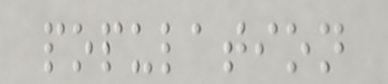population
